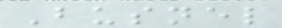Busnel
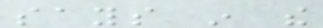says in the
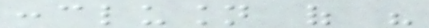conclusion of his
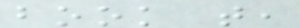book that,
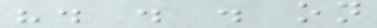". . . on
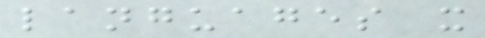languages it
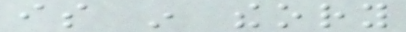is in theory
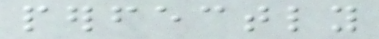perfectly
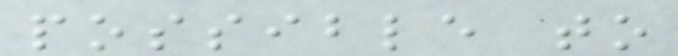possible to
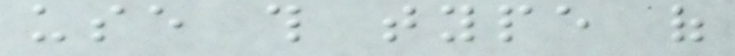use this type of
